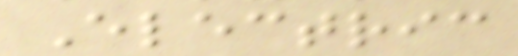Electric
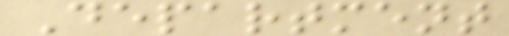Department
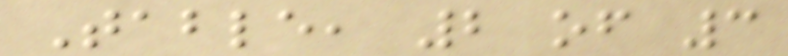Table, 2 of 3
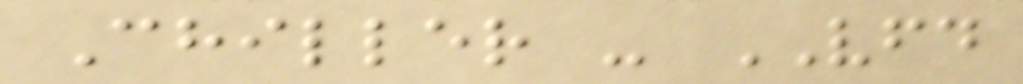Chiller - VFD
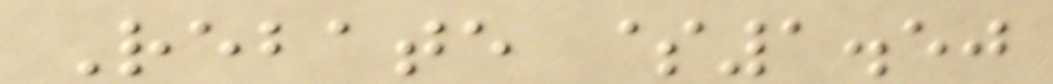Rebate $1.50
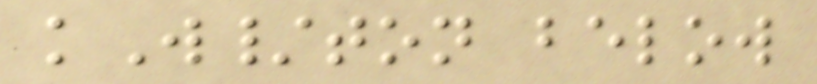kW/ton below
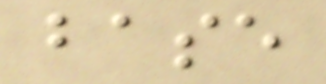base
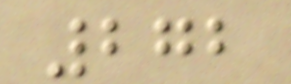272
